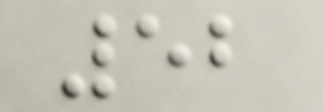52
